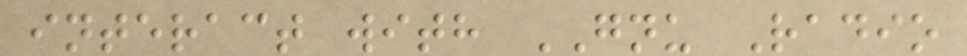interact with GNU Radio
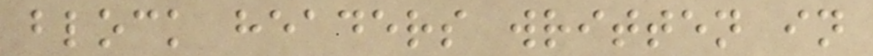block headers written in
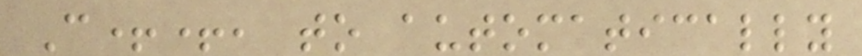C++, to automatically
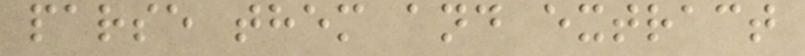parse them and extract
